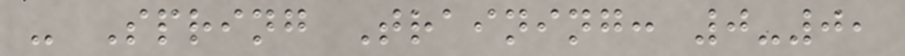- Spring Training: 0-0,
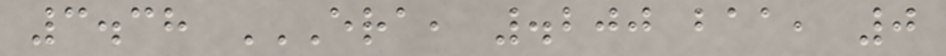3.38 ERA, .200 BAA, 0
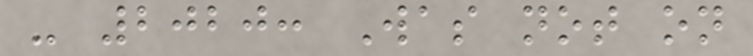- 2020: Was not on
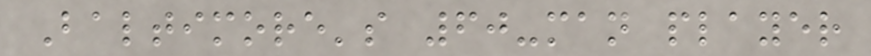Baltimore's 60-man player
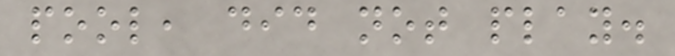pool, did not play.
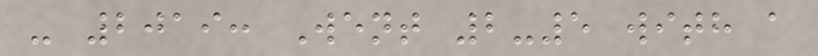- 2019: Went 2-5 with a
